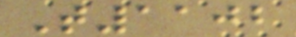T1102
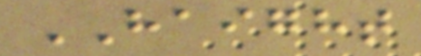HAIGHT
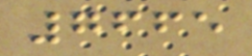7665
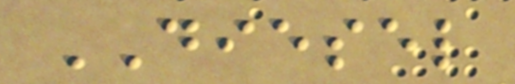DIESEL
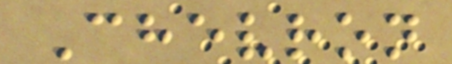Chevron
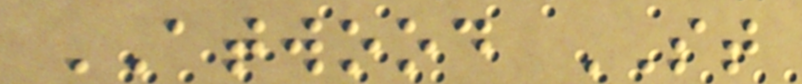ATWOOD ST
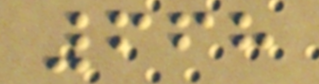668
